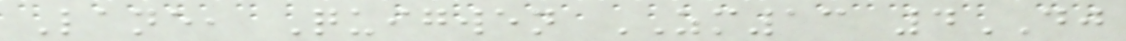Lane, Quigwen ZM13 4DJ
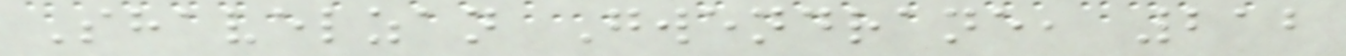Shavelzan Gwendrane, 212
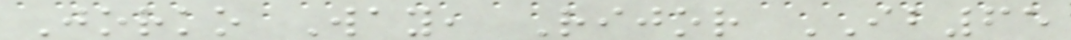Jorko Way, Rijor IB65
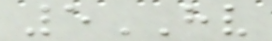5HV
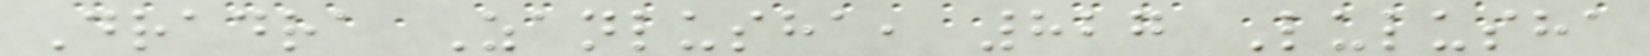Dradra Zanlusha, 827 Lulusha
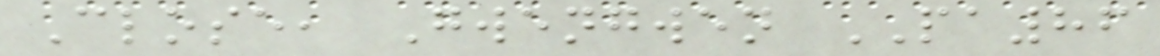Close, Gwengwen PA86
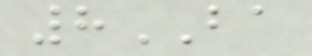8BA
